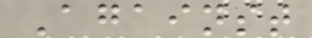Against
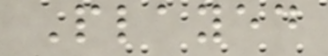Played
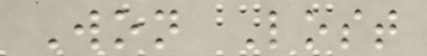Won Lost
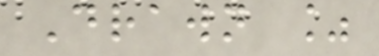Drawn %
